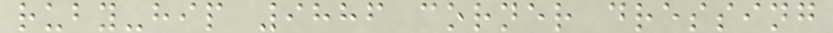ruby-hip 9886 corner dressing
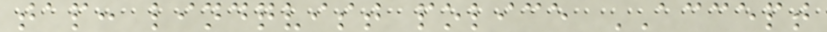tap: lindqvist police ACCEPT
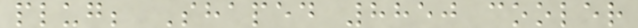plug; Shaped 8850 cooler
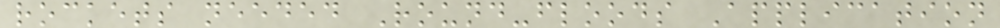rockets needed Round-floods Application
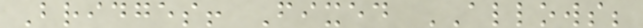Bridges! Fixed ALLOWS;
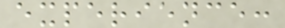experience:
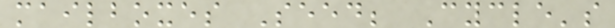mailboxes Seed; Cycle's
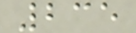235
